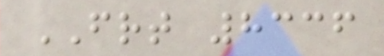FRT 8336
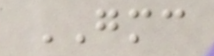GMC
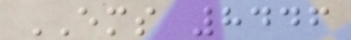EMS 8446
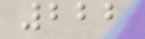222
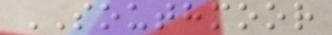SOUTHMOOR
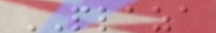PLAZA
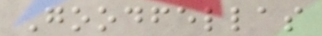Goodfellas
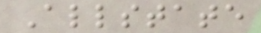Allstate
